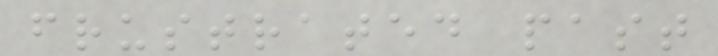frustrated past
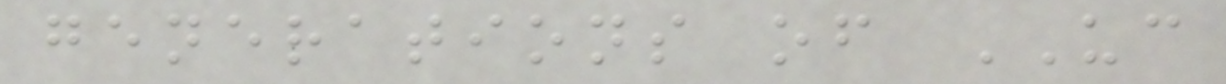generations of UC
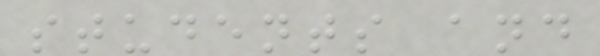students and
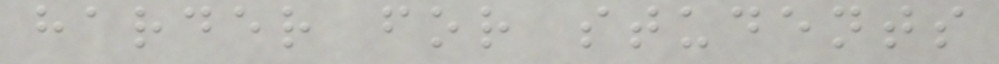harder for students
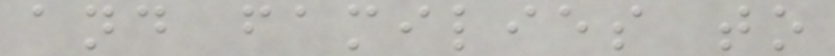and families to
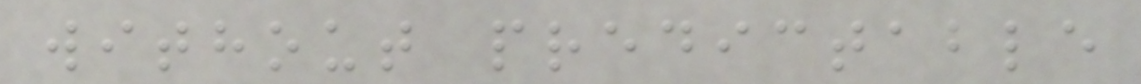without predictable
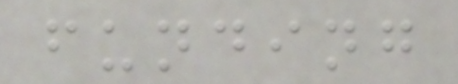funding
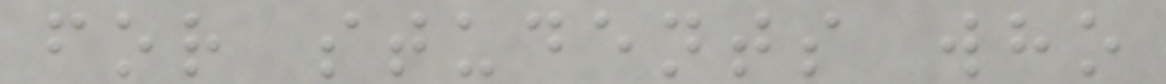for students who
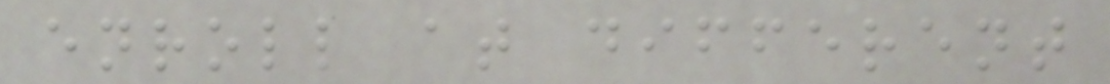enroll at different
